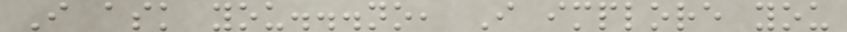I ask you...no, I implore you
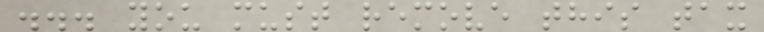... you must remove this tax
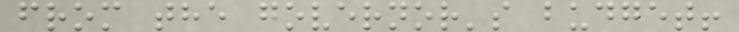from the governor's budget!
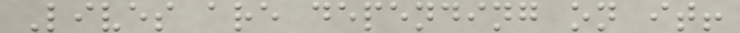Lives are depending on it!
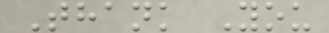Thank You
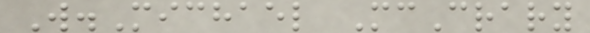W.Michael McCrary
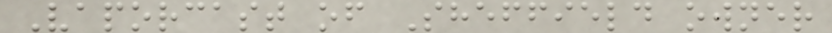Vaporcast of Sheffield owner
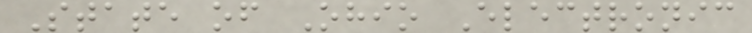State of Ohio Electronic
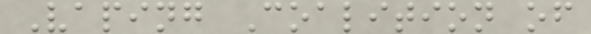Vaping Coalition of
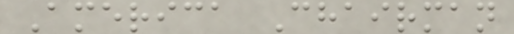America Chairman
